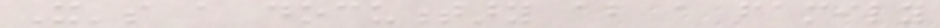It's a documentary about a family
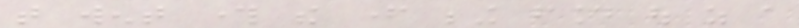that went through the father being found out as a
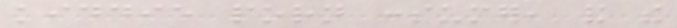kiddie porn consumer, and the
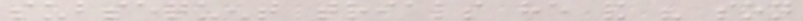subsequent trials he and his son
